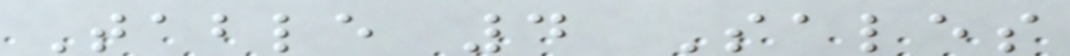Table 4 Sales
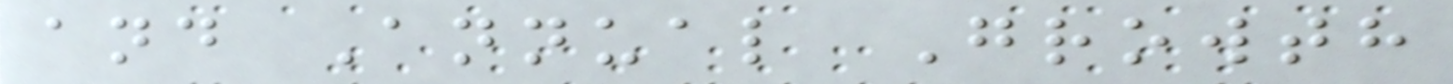and Annual Growth
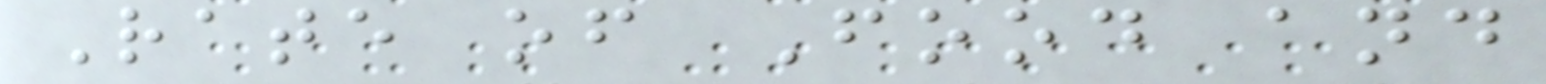Rate of Food and
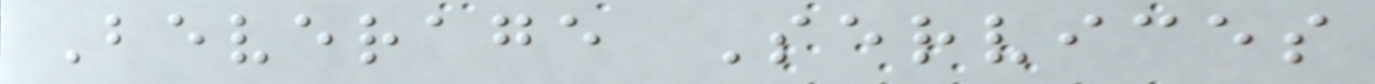Beverage Services
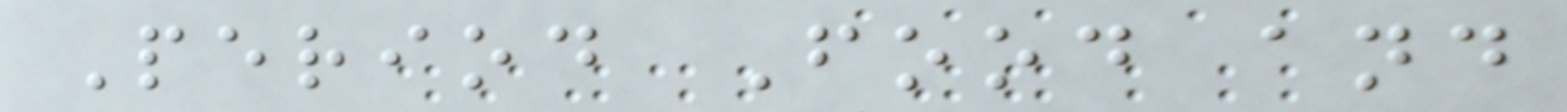Period Food and
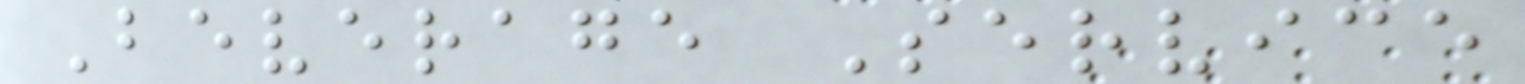Beverage Service
